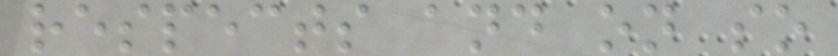respects and on so
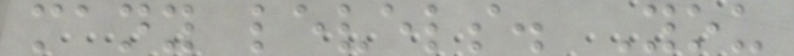many levels. You
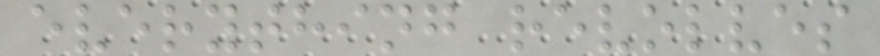everything revolves
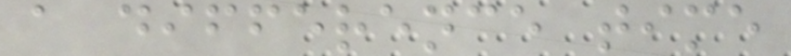a difference time
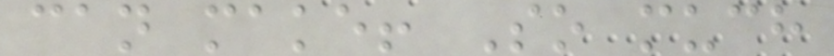can make! So much
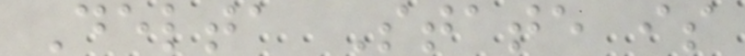Delta State is
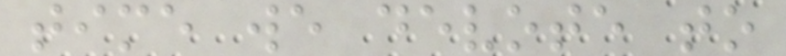time we devote to
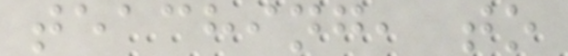teaching, to
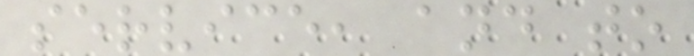service, and to
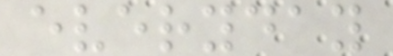everyday
